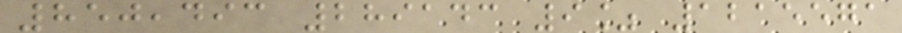850,493 289143 9% 1215571
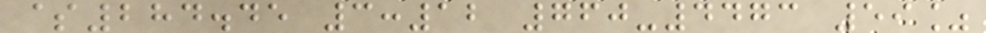$284.45 3:12 760-4473 59%
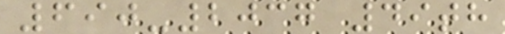690-2037 49th
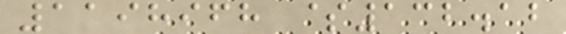1198968 $132.12
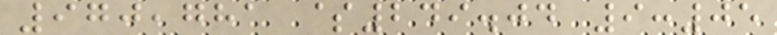970,781 $249.04 9:05
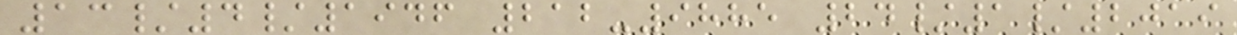13/4/1946 212-9885 24/1/2019
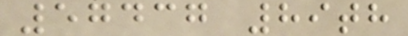57437 89th
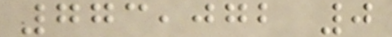773,072 0
